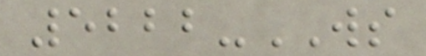5222-WS
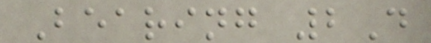Bearing 2D
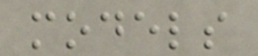models
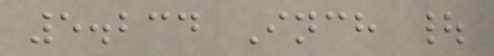5.234 Inch |
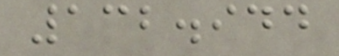132.944
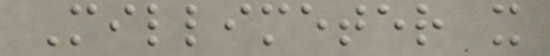Millimeter x
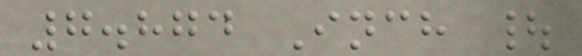7.874 Inch |
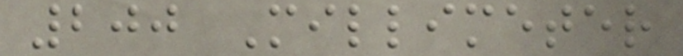200 Millimeter
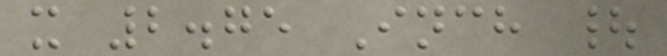x 2.75 Inch |
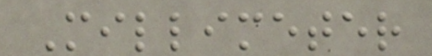Millimeter
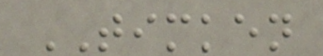TIMKEN
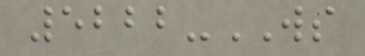5222-WS
